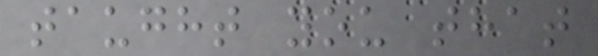taught you that
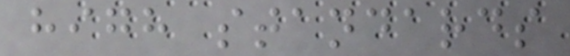high standards
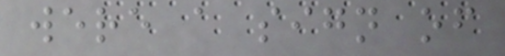were a sign of
